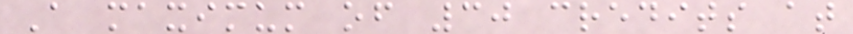A maximum of 30 credits at
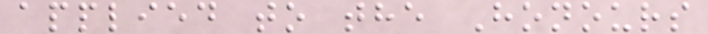applied to the Honours
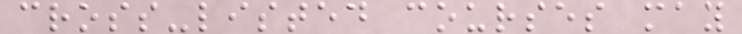cross-listed courses may
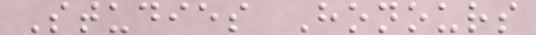Studies Honours
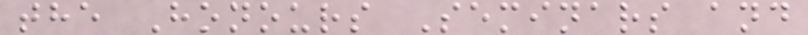the Honours Seminars and
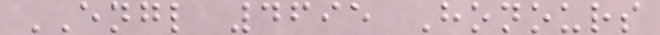ENGL 4695 Honours
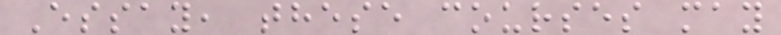Essay, these courses may
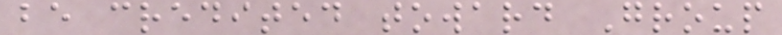be credited toward Group
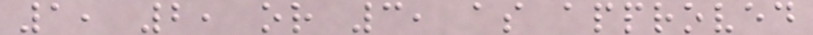1, 2, or 3, as approved
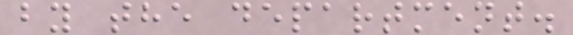by the department.
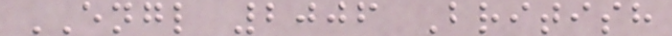ENGL 2006 British
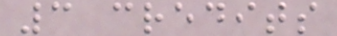3 credits
